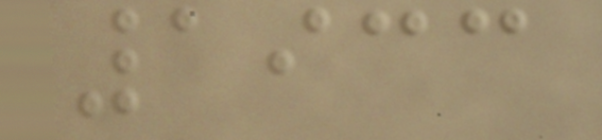1933
